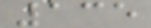135
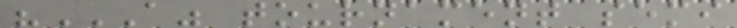"A" TOURNAMENT SEMI
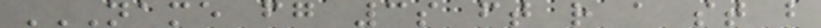NAME FG 3S FT R A ST B
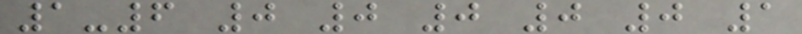1-6 0 0 0 0 0 1
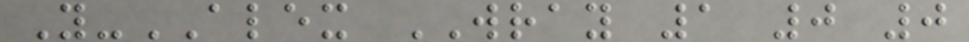Y-ALEX WRAY 1 0 0
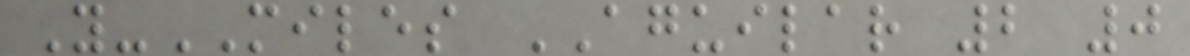Y-MILES AGUILAR 2 0
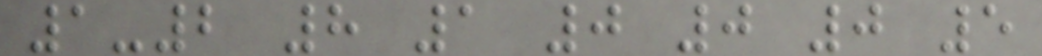1-2 8 1 0 0 0 5
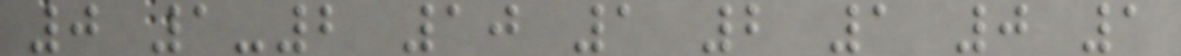0 1-2 10 1 2 1 0 1
